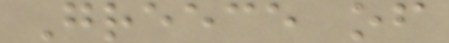Greece of
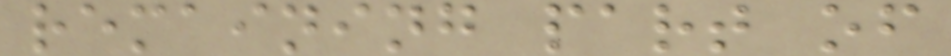remaining part of
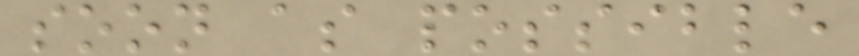soon as possible
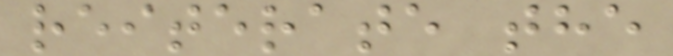reiterate the
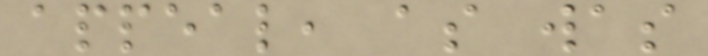appeal, as was
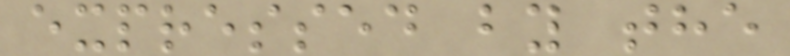expressed by the
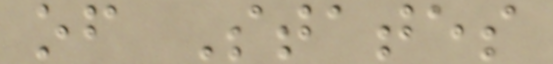of States
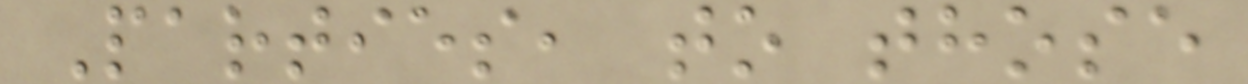Parties, to those
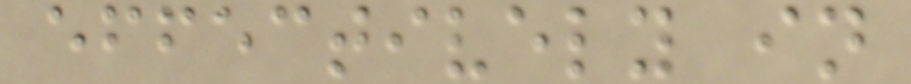effectively in
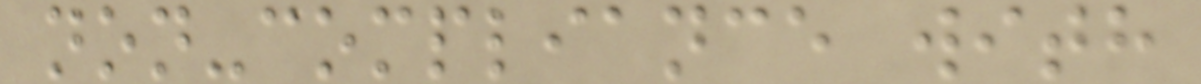non-compliance with
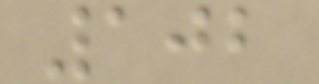102
